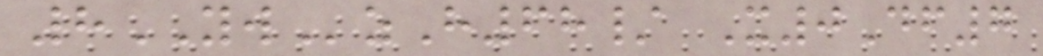8YWzH68/ X0Df7
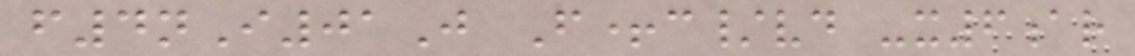f4nI01J F+c/vd -x6ar
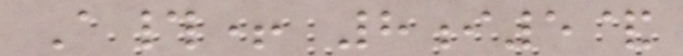A#+ 8i5&
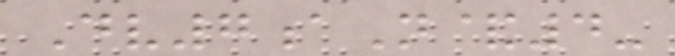Dv7aN&4-
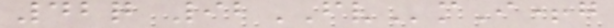42q 92FVmI+g
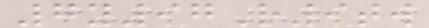7y97R9tw
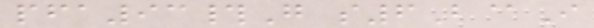pfa93#G s6B@I
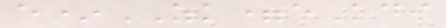e*ZK=eKdi
